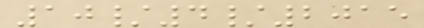10/4/2015
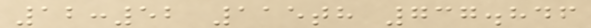12:52 115th 737.846
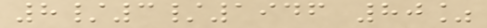8/3/1946 80%
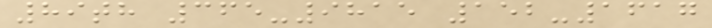89th 365-9815 152-1617
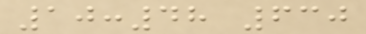10:48 630
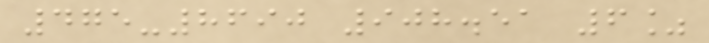475-8690 908.51 6%
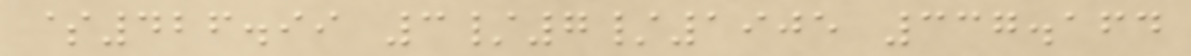$426.99 3/7/1905 337.164
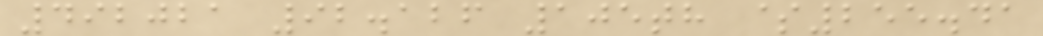492021 92.126 105th $255.41
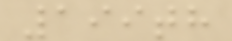199th
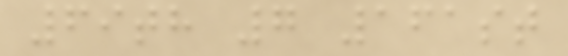69th 7 161st
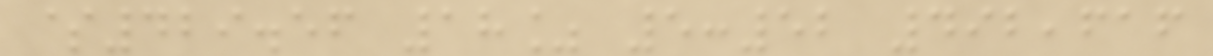$429.56 18% 5:52 492,616
